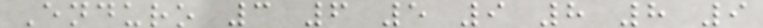Enduro 3 6 5 9 8 8 9
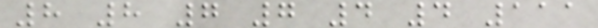8 8 7 7 4 4 111
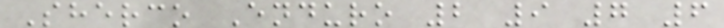Sherco Enduro 2 9 7 6
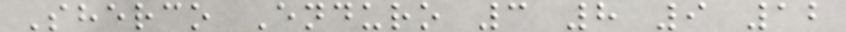Sherco Enduro 3 8 9 12
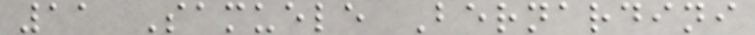11 Samuele Bernardini
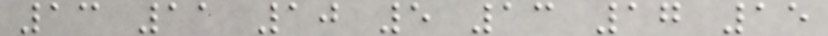13 11 10 5 13 17 15
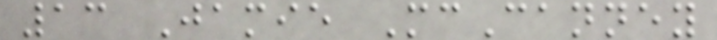13 Jamie McCanney
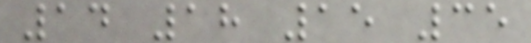14 18 15 35
